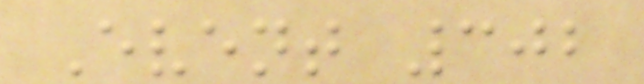Event 302
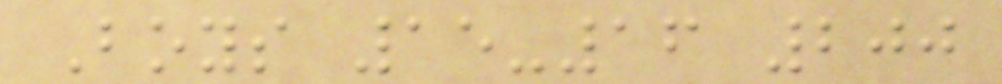Boys 15-16 200
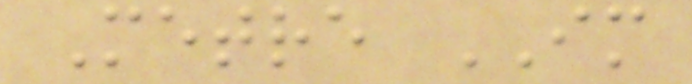Metre IM
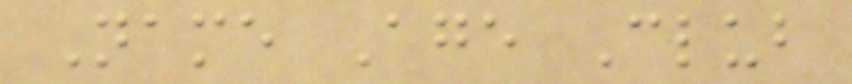Name Age Club
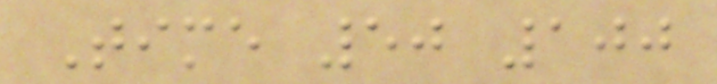Time 50 100
